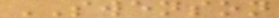SWENSON
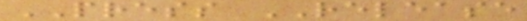PRESS RELEASE
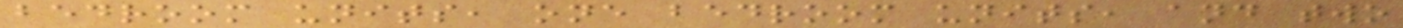bedroom units, one bedroom units, and two
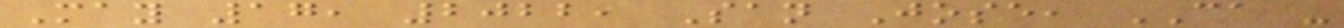May 17, 2022, San Jose, CA -
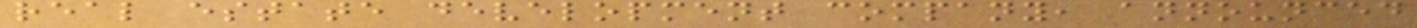real estate development company, announced
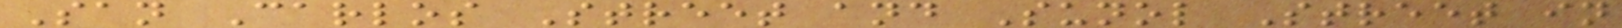San Carlos Street and Sunol Street in
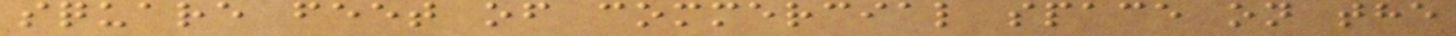square feet of commercial space on the
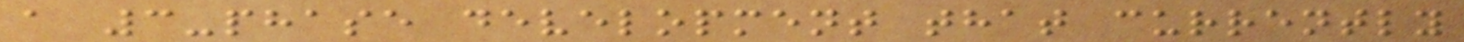a 3-phase development that currently
